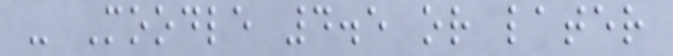- Moodle 4.5 or later
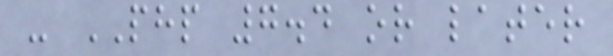- PHP 7.4 or later
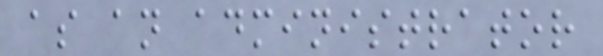as an administrator
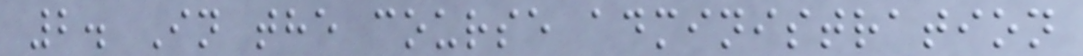2. In the course administration
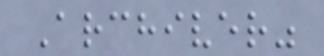Archiver"
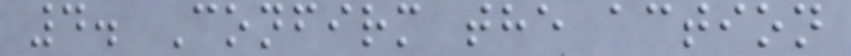4. Confirm the action
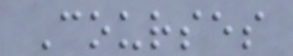Courses
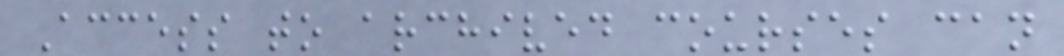Access to archived courses can
